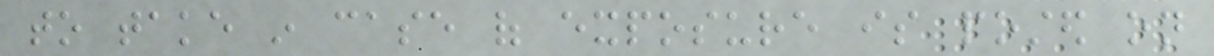to take in case of exposure is posted on
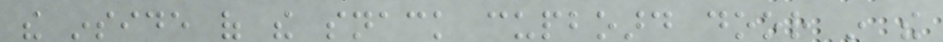the inside of the snack cupboard door in the
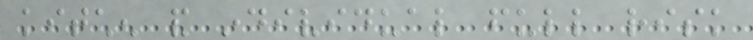kitchen and individual full risk
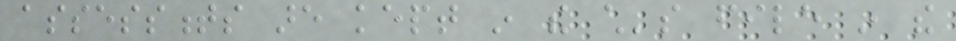assessments are kept in the child's file in the
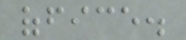office.
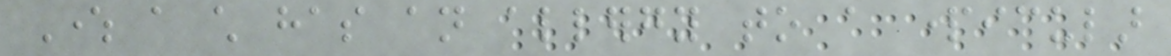Where a child has an allergy to a particular
